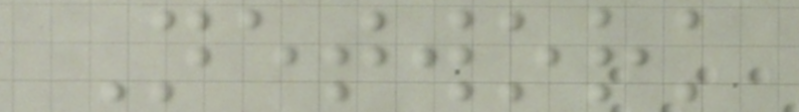Network
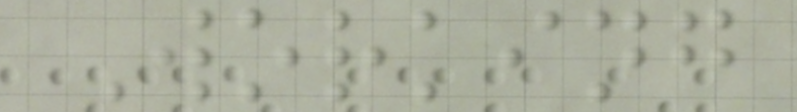Working
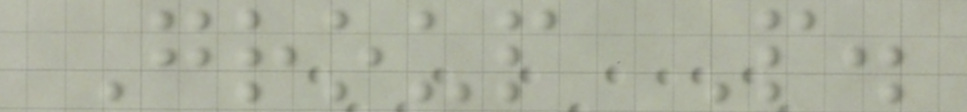Group P.
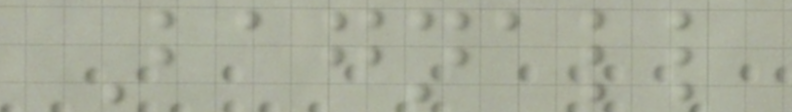Bagnall
